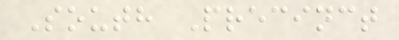South Precinct
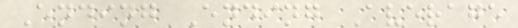Ending Ending Average
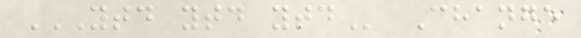YTD YTD YTD Change
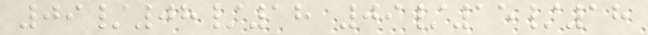09/08/18 09/15/18
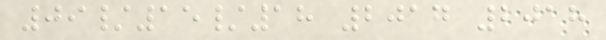09/15/18 2017 2018
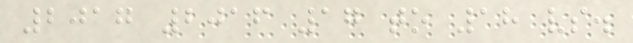2017 2016 17 to 18 vs.
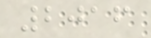2016
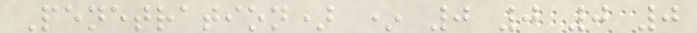Penetration) * 0 0 0 0
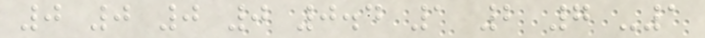0 0 0 0 0.4 1 2 7 -1
